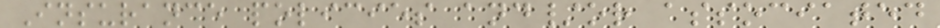Insurance policies and/or associated
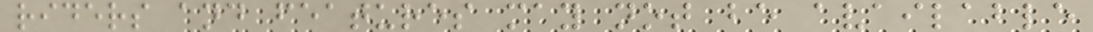riders and features may not be available
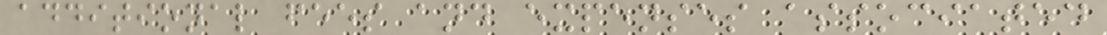additional fees and expenses associated
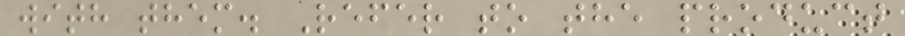with them. Refer to the product
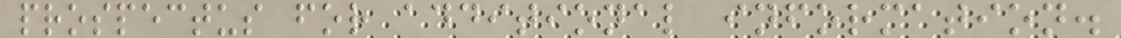prospectus for additional information.
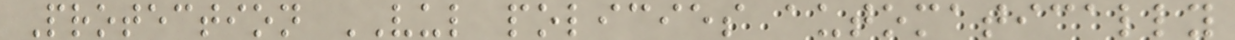Protection VUL policies automatically
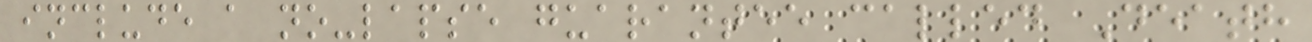include a no-lapse guarantee called Death
